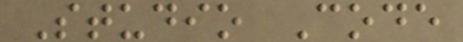Studio Code
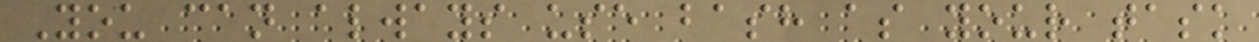You can always use bash as your task
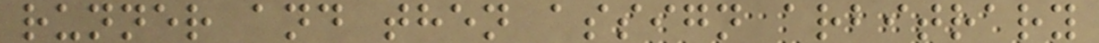runner and then assign arbitrary
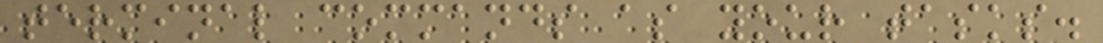terminal commands as your tasks.
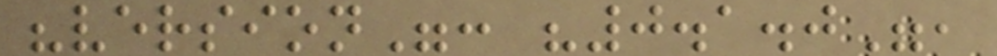"version": "0.1.0",
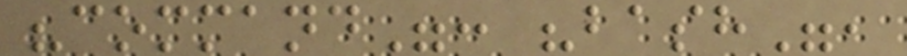"command": "bash",
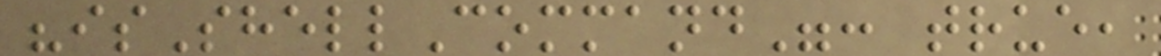"isShellCommand": true,
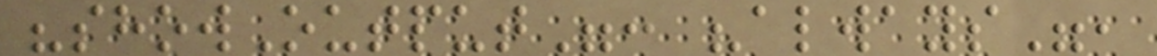"showOutput": "always",
